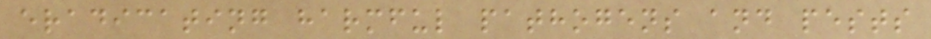eradicating harmful pathogens and pests
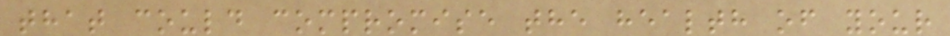that could compromise the health of your
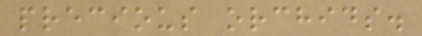precious orchids.
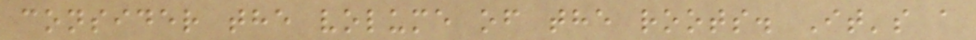consider the volume of the roots. It's a
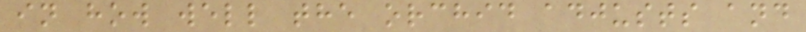in how well the orchid adjusts and
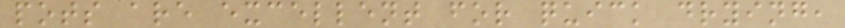pots are excellent for quick drying,
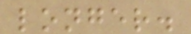longer.
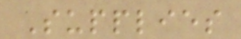Supplies
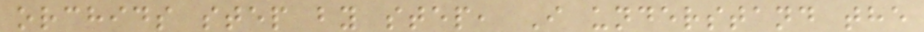orchids step by step, I understand the
